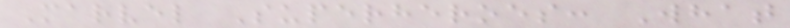Marvel Superheroes: What
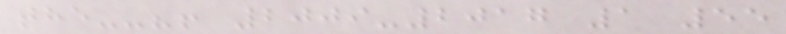the--?! 2009-2017 1 55
